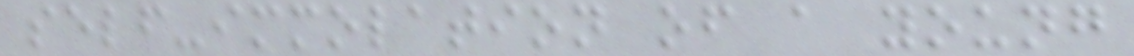self-immolation of a young
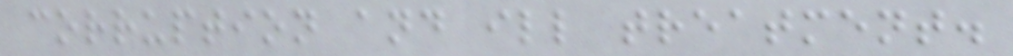corruption and ill treatment.
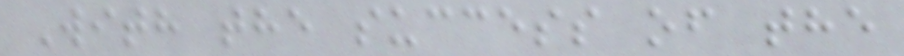With the success of the
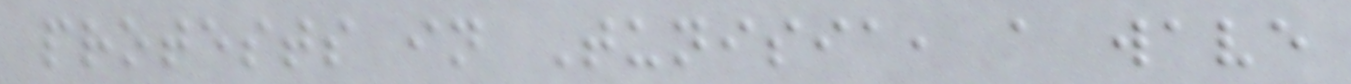protests in Tunisia, a wave
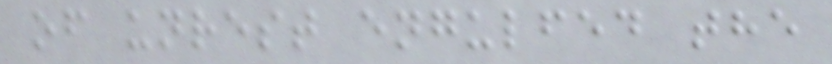of unrest engulfed the
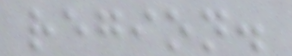region.
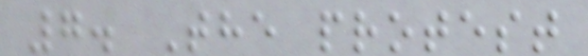7. The protest
